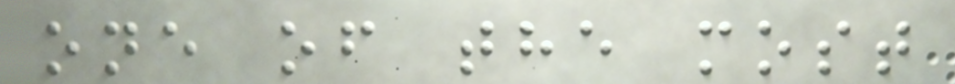one of the most
